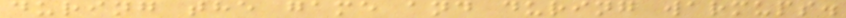during the game and during warmups.
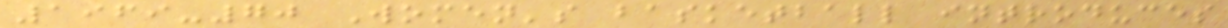1969-70 Women's basketball introduces
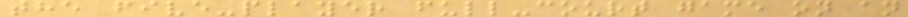the five-player full-court game on an
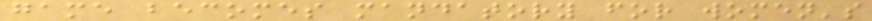game becomes mandatory for women's
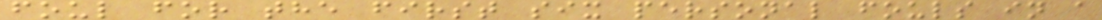foul for the first six personal fouls in a
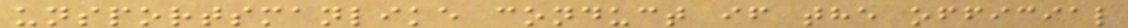unsportsmanlike conduct if the official
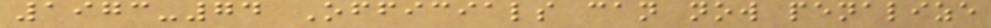1973-74 Officials can now penalize
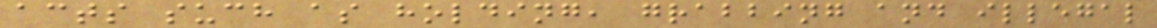acts such as holding, grabbing and illegal
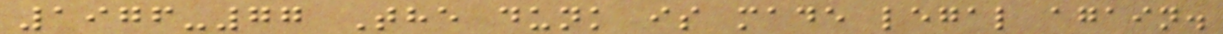1976-77 The dunk is made legal again.
